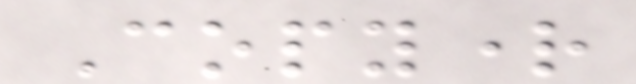Copyright
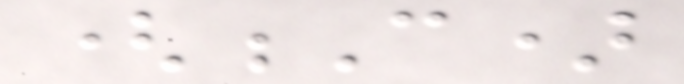(C)
